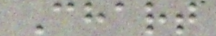Chart
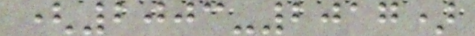(2003-2017)
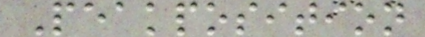Peakposition
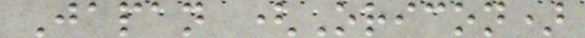Japan (Oricon)
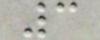3
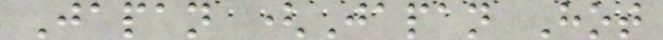Japan (Japan Hot
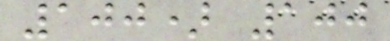100) 100
